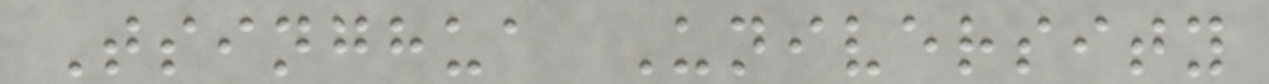Tsinghua University
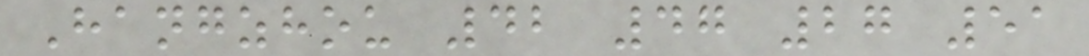Hangzhou 42 47 27 51
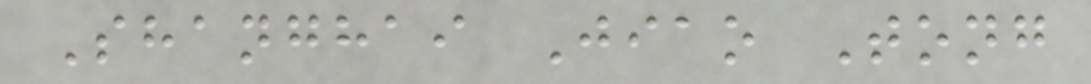Shanghai Jiao Tong
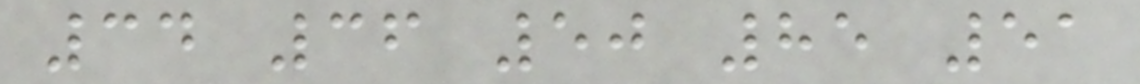34 36 50 85 51
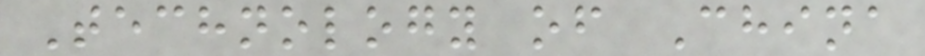Technology of China
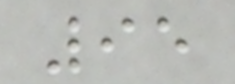95
